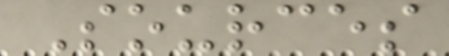Sources
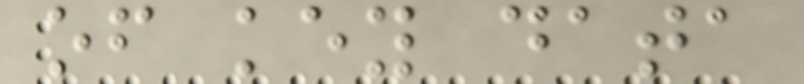of key data
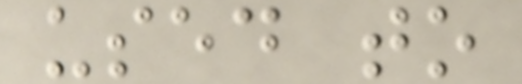used to
